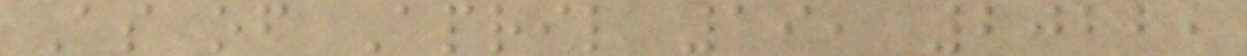As of April 19, 2022,
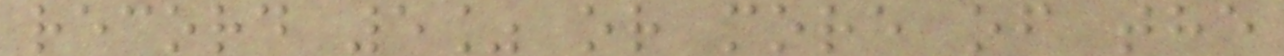record 5% or more of the
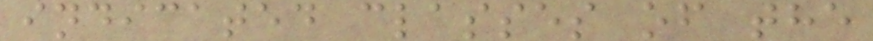indicated classes of the
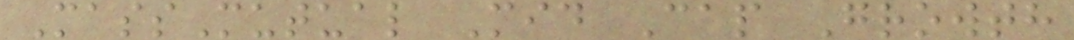MassMutual Mid Cap Growth
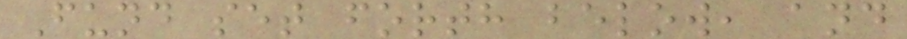Fund set forth below, and
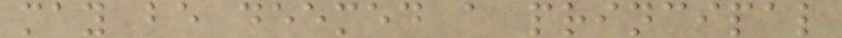may be deemed a principal
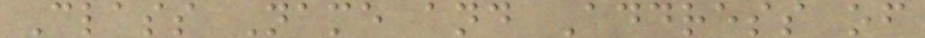Class Name and Address of
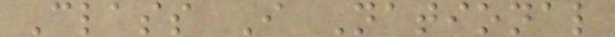Class I National
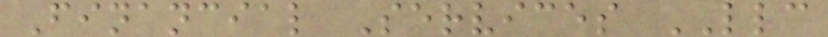Financial Services LLC
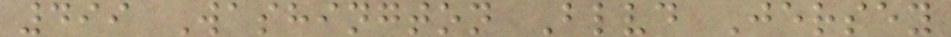499 Washington Blvd Jersey
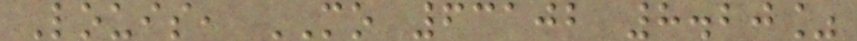Louis, MO 63102 8.20%
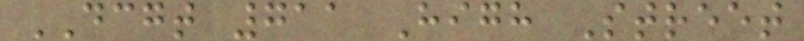DCGT 711 High Street
